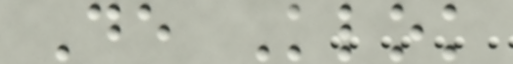De Klok
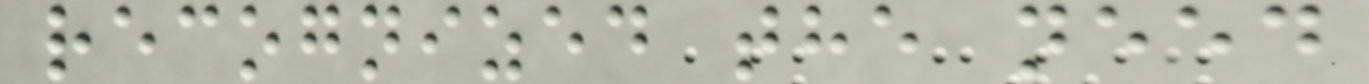recognized the need
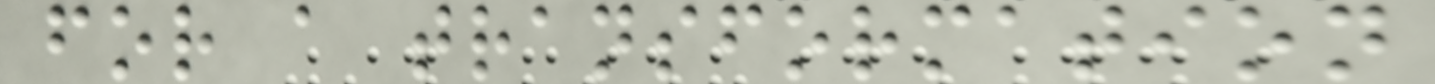for a transformation
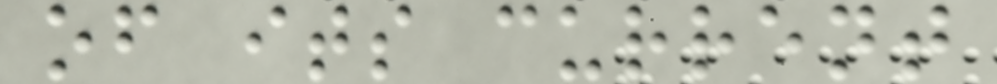of its current
